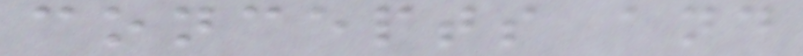concepts and
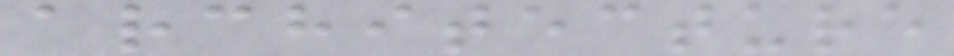architecture
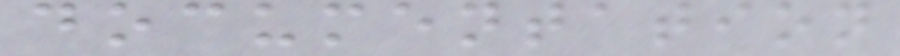documentation
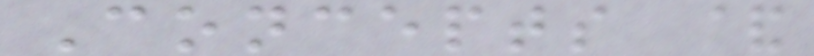Concepts &
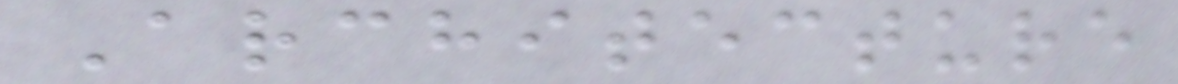Architecture
